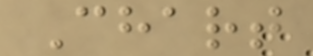Chart
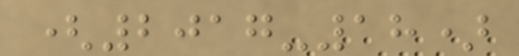(2017-18)
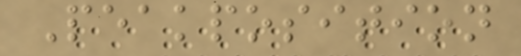Peakposition
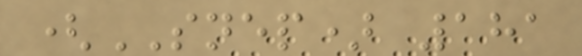(SNEP) 181
